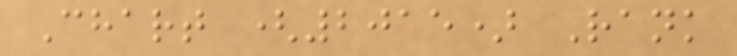Chart (2015) Rank
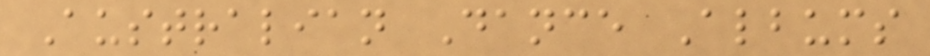Australian Dance Albums
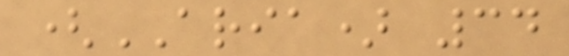(ARIA) 34
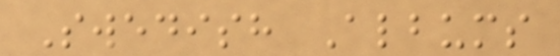Swedish Albums
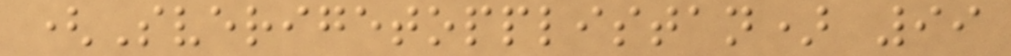(Sverigetopplistan) 99
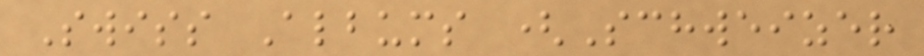Swiss Albums (Schweizer
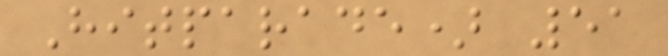Hitparade) 51
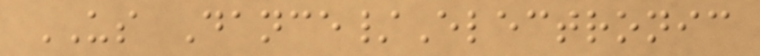US Dance/Electronic
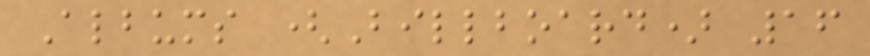Albums (Billboard) 16
